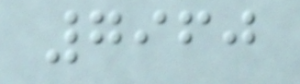7960
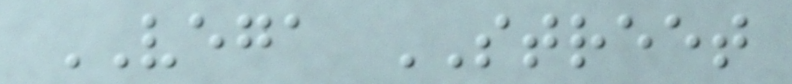VEGA STREET
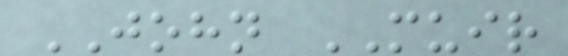JOHN MUIR
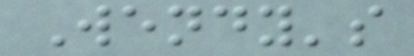Wendy's
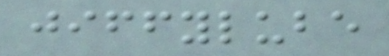jiffylube
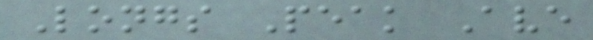Longs Peak Ave
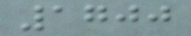1700
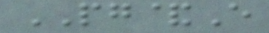PG&E
